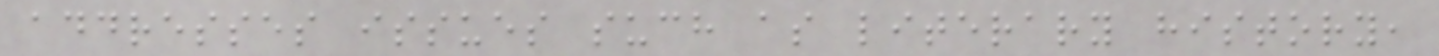addresses issues such as literary history,
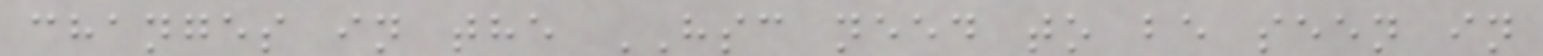changes in the HSC need to be seen in
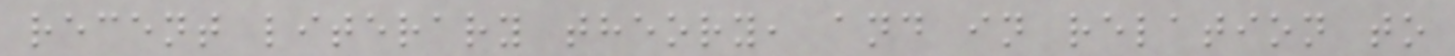recent literary theory, and in relation to
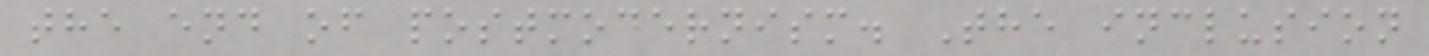the end of postmodernism. The inclusion
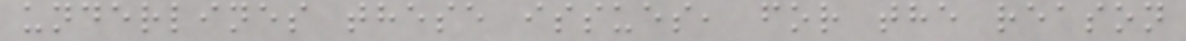underlines these issues, for the reason
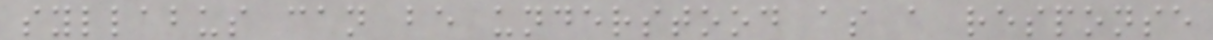syllabus can be understood as a response
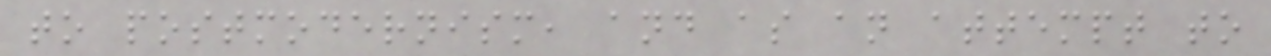to postmodernism, and as an attempt to
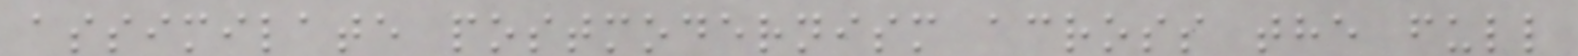assimilate postmodernism across the full
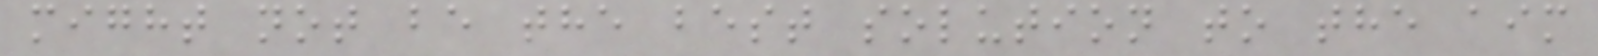might not be the best solution to the aim
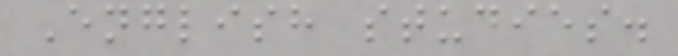English studies.
